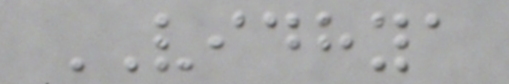VIDHYA
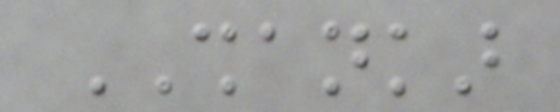SHANKAR
